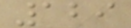129
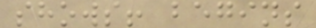shows! begins
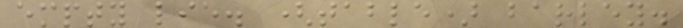empty lie. (table) barley.
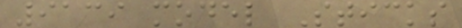9139 model Sticks
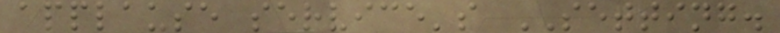applause service's SETTING.
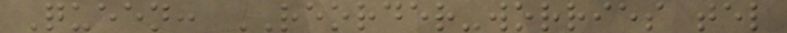Queen: REORDER-worries tel
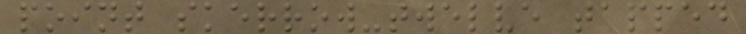point skerrow-twelve tapped
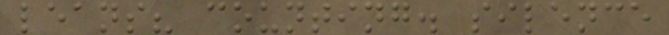leans? counting. silence
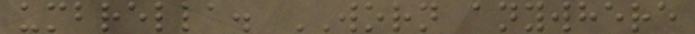umbrella. WORN anywhere
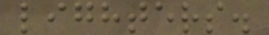lighters.
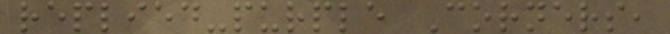replied-purple Corners,
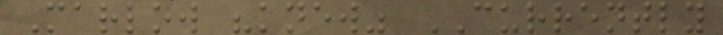Marlow "knew" CURRENTLY
